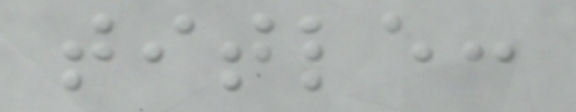title:
